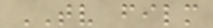TV film
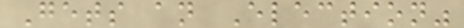Gets an Election"
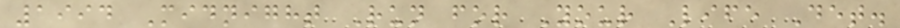1994 Midnight Run for Your Life Det.
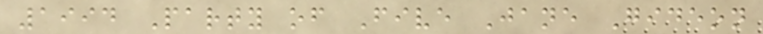1994 Party of Five Jane Gideon
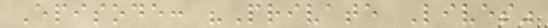Episode: "Private Lives"
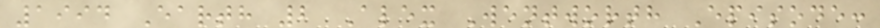1994 Earth 2 Alex Wentworth Episode:
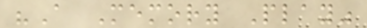"A Memory Play"
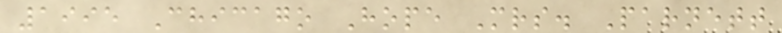1995 Chicago Hope Mrs. Parnett
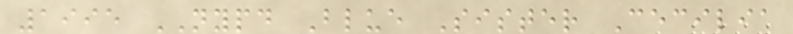1995 NYPD Blue Sister Cecilia
